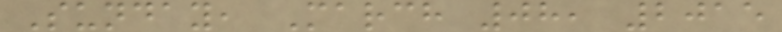Sunday, March 08, 2015
